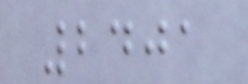2401
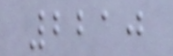2210
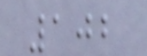102
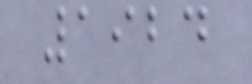1924
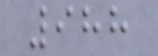988
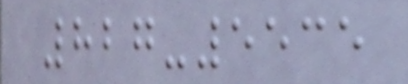827-5535
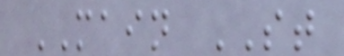MAIN ST
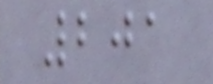201
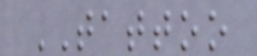TATTOO
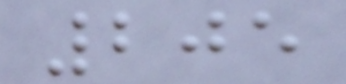205
